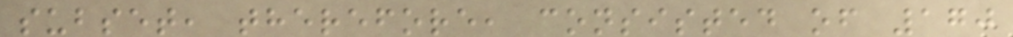subset, therefore, consisted of 170
